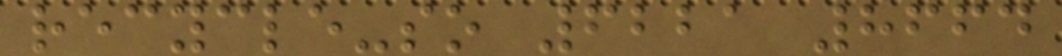recycle-so 6221 8664
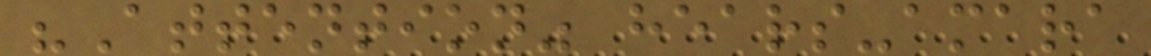"Attention" hears-amara
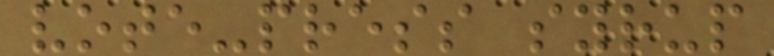vote-press syrup
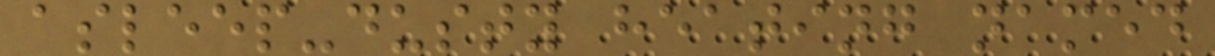asleep-dusty heating named
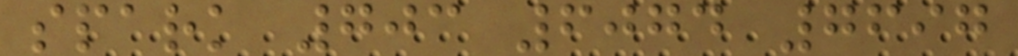spark 703 6074 7697
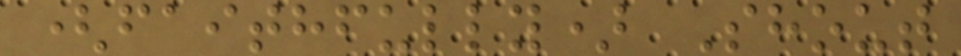(faithfully) Shout
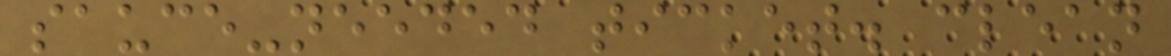sauce-needed ticket. clean
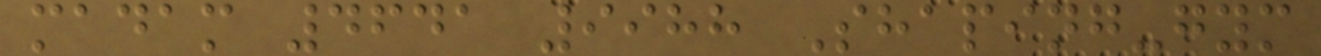madam 4641 9988 Shaping-gym
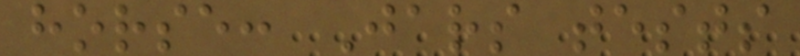horse: Jars tests
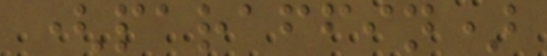(paraffin)
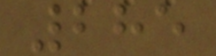285
